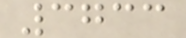3733
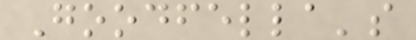Goodfella's
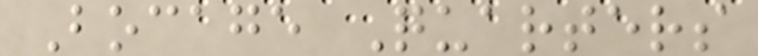Bocage Quarters
